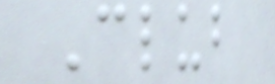Club
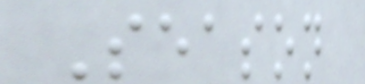Season
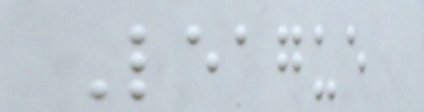League
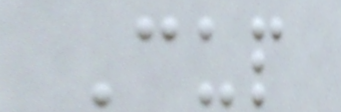Cup
